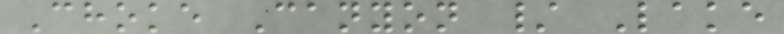Choke Canyon / Lake
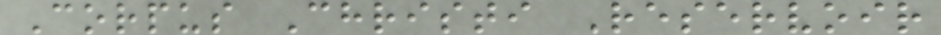Corpus Christi Reservoir
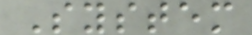System
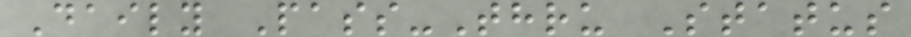Daily Pass-Thru Status
